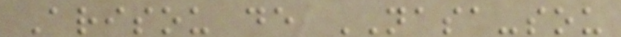Arisou de NASA-sou
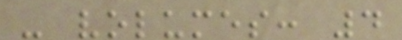- volumes: 4
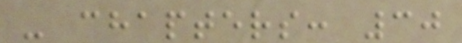- chapters: 30
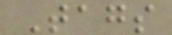Tags
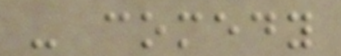- comedy
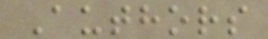Authors
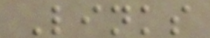Links
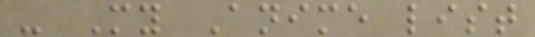- My Anime list
